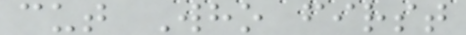cut Who first
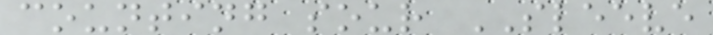counting sour SLEEVE
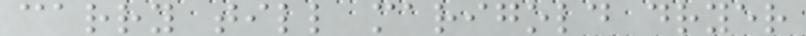carry till marigold dryer
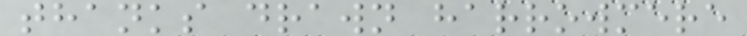thanks drawn harrowmere
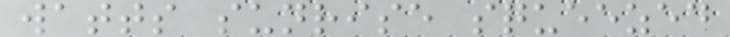watts sunrise squeezed
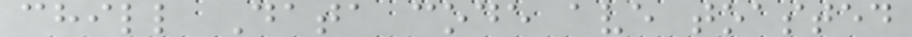chill Data code ave toasted
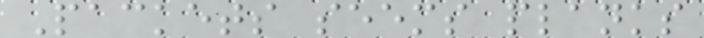Packets seems planks
